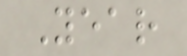Year
